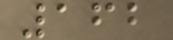162
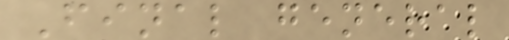Final general
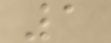1
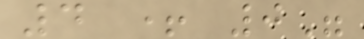4 + 0"
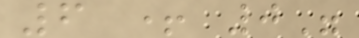6 + 0"
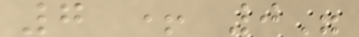7 + 0"
